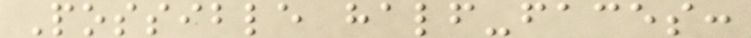Possible half-faces:
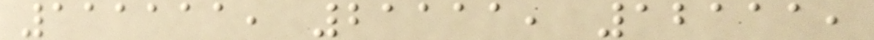111111, 21111, 12111,
